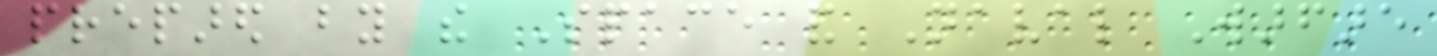prepared by the Space and Naval Warfare
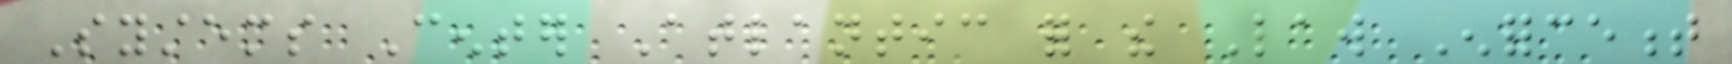Systems Center Atlantic for the Law Enforcement
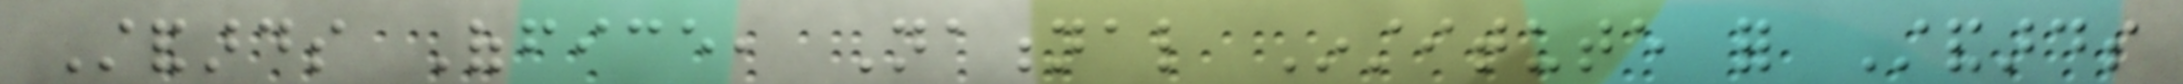Standards Office, National Institute for Standards
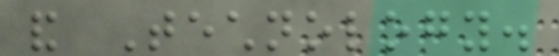and Technology.
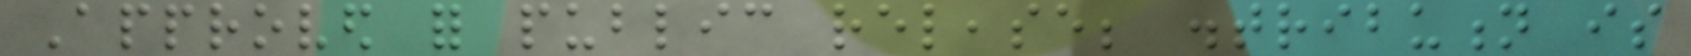Approved for public release; distribution is
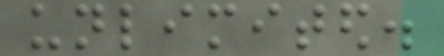unlimited.
